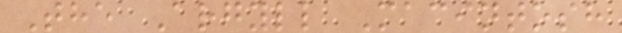The Argyll Macintosh
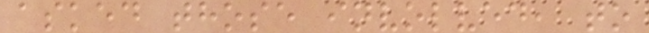asked those involved, to
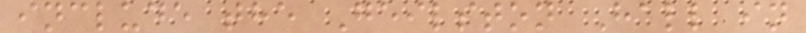include the Geilston Hall in
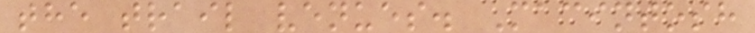the trail venues. Macintosh
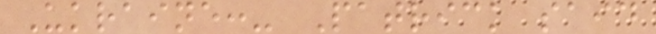Ukraine:- Patrick said
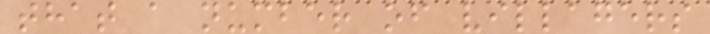that a number of villagers
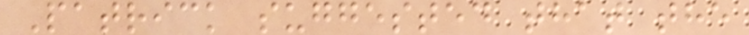Patrick suggested that the
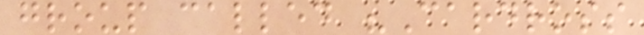group called "Cardross
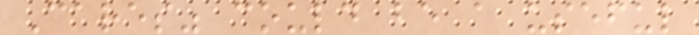Cares" could be a useful
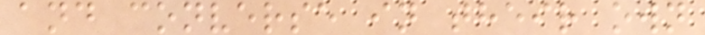and converse in their own
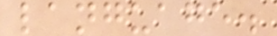language.
